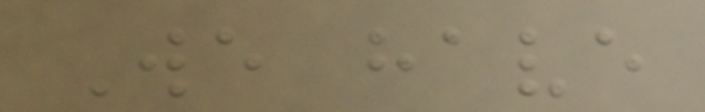We have
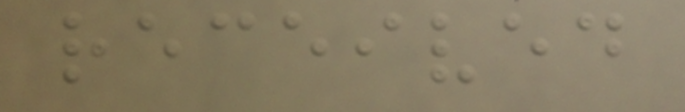received
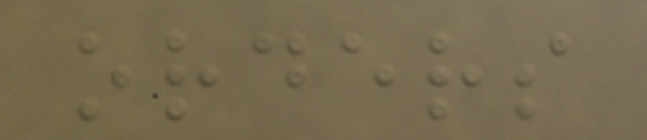orders
